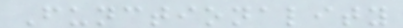Functionality
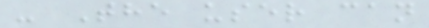- The user can
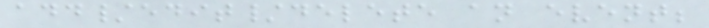add/edit/delete an event;
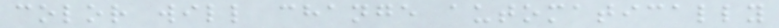color will change automatically
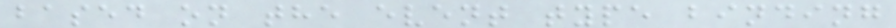based on the event type binding
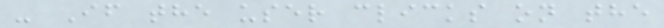- If the user clicks on the
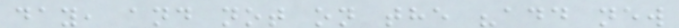day, and not on the "add new
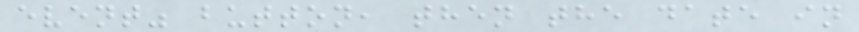event" button, then the date in
